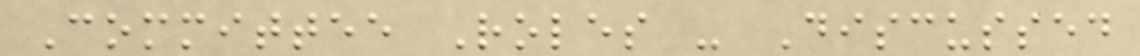Committee Roles - Discussed
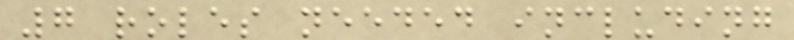7 roles needed including
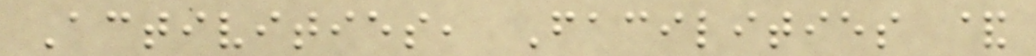Activities, Facilities &
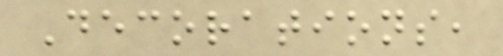Decorations,
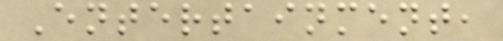Entertainment,
